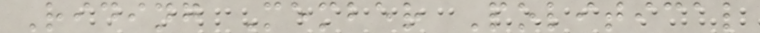Riding Member Political
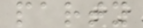party
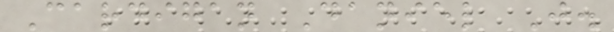Cardigan Daniel J.
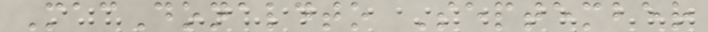MacDonaldto September
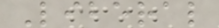Liberal
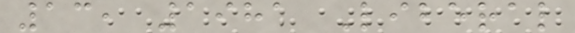13, 1981 Liberal
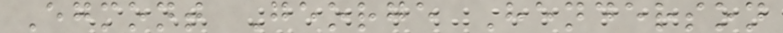Egmont George Henderson
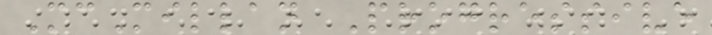McMillan Progressive
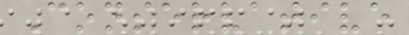Conservative
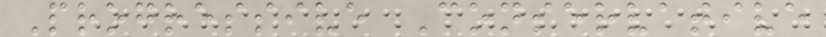Progressive Conservative
